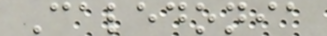Caledonia
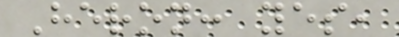Heron: yes,
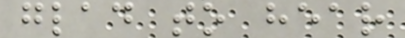glad to hear
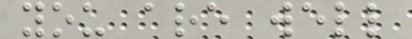you are well
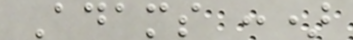Adams :)
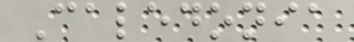Caledonia
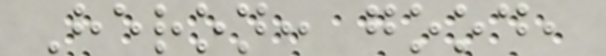Heron: good,
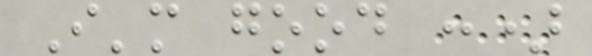I'm good :)
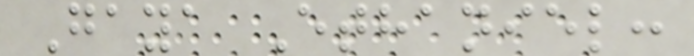Gaya Ethaniel:
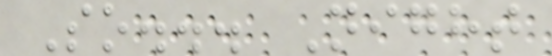So... Night
